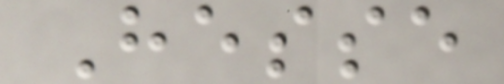Hesse
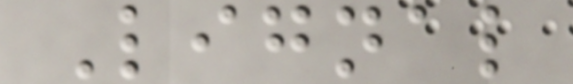Lignal
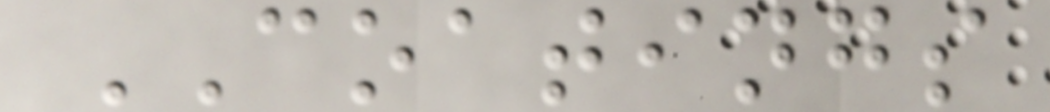COATINGS
